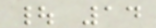| 14
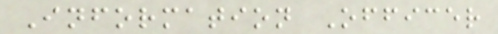Information Officer
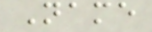Name
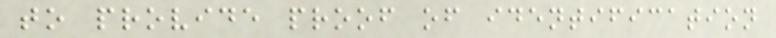to provide proof of identification
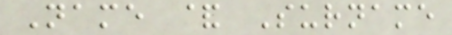Name & Surname
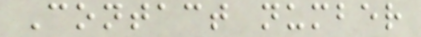Contact number
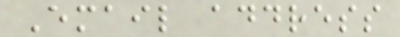Email address
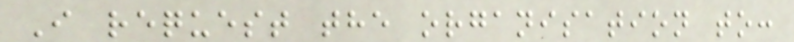I request the organisation to:
